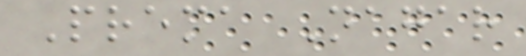Prema Nagar
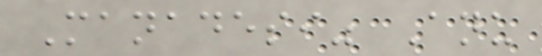Manadesi" Anu
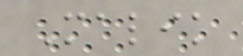Malik
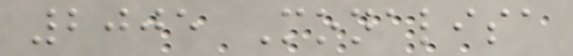2005 Monalisa
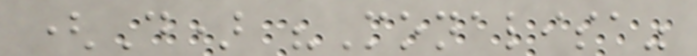(D) "Monalisa"
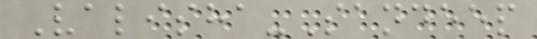Valisha-Sandeep
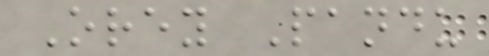Orey Pandu
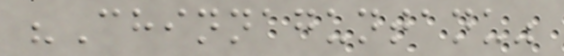"Chinnaguntanu"
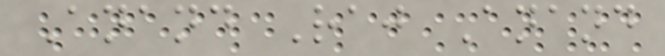Anand Raj Anand
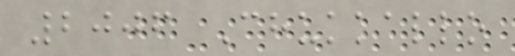2006 Chukkallo
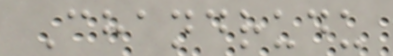Chandrudu
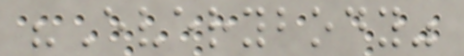"Everybody"
